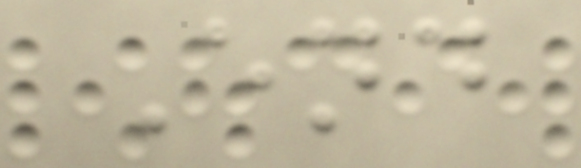End
